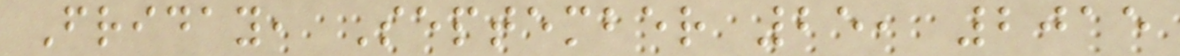Friday, September 25, 2015
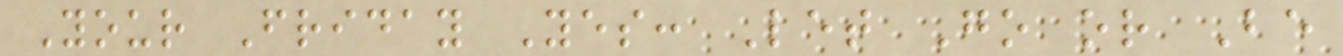Your Friday Yes: Let Go or Be
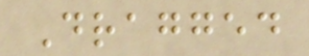Dragged
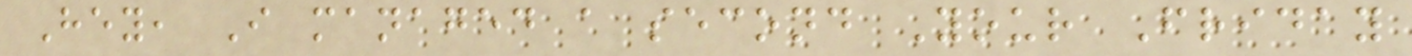Hey, I managed a second Your Friday
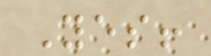Yes!
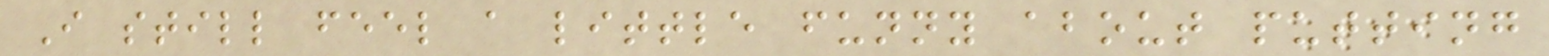I still feel a little funny about putting
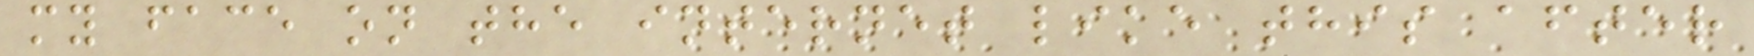my face on the internet like this after
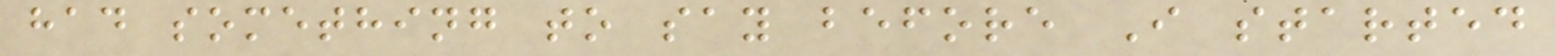had something to say before I started
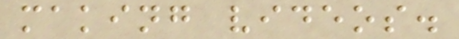making videos.
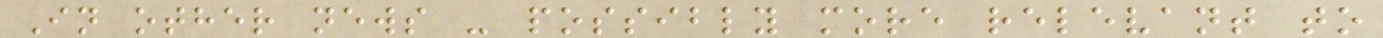In other news - possibly more relevant to
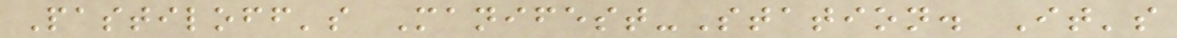Pastiloff's Manifest-Station. It's
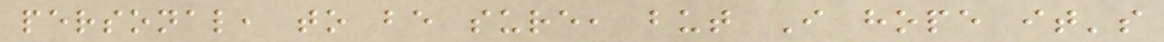personal, to be sure, but I hope it's
